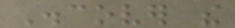Discover the
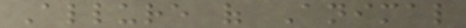Allure of Animal
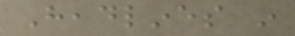Headlines in
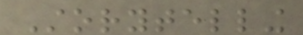Storytelling
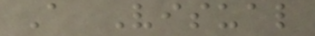A Visual
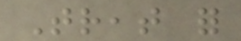Treat for
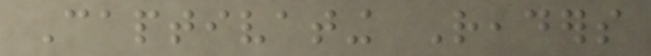Captivating Readers
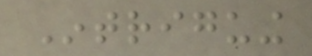Intriguing
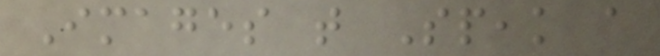Images that Speak a
